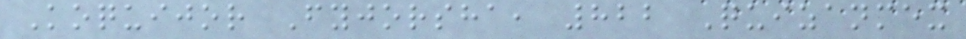Koquijor Fyjorsha, 822 Quizanmex
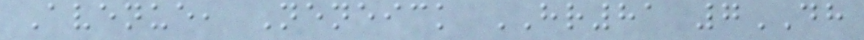Avenue, Neneick HR81 7DH
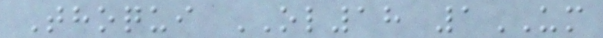Thoqui OL18 1UM
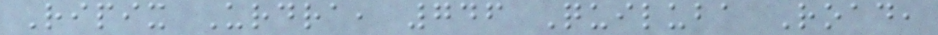Ripix Urdra, 746 Quiluba Road,
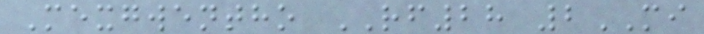Mexgwentho RF28 2MI
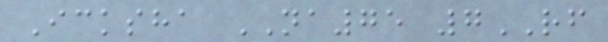Icksha NA75 7RF
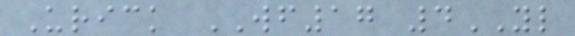Urick WF17 4YL
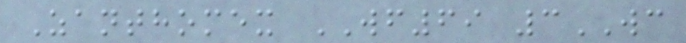Zanthomex WF69 3WC
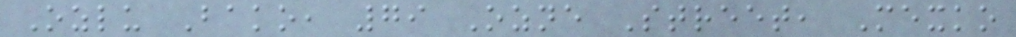Ozlu Bako, 79 Ozne Street, Mexko
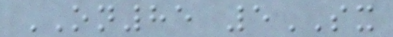ON85 5SX
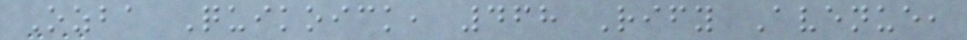Ozba Quikoick, 468 Rify Avenue,
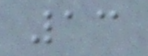13
